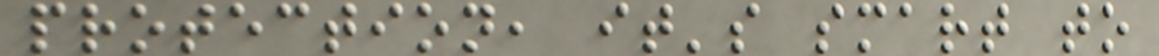protection, it's smart to
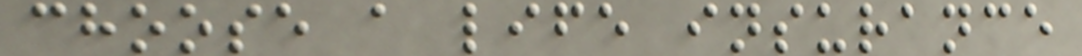choose a life insurance
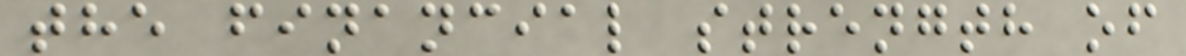the financial strength of
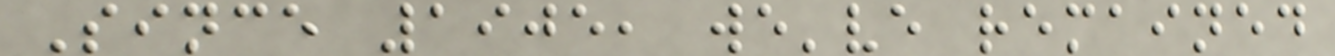Since 1905, we've remained
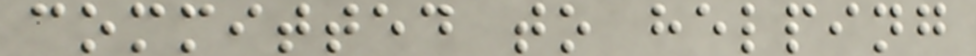committed to helping
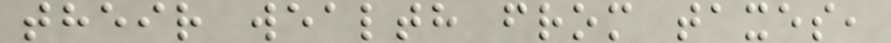their wealth from taxes,
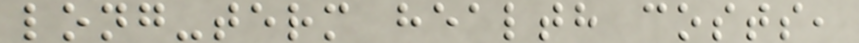long-term health costs,
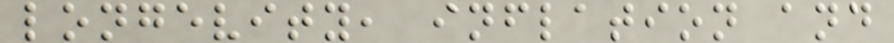longevity, inflation and
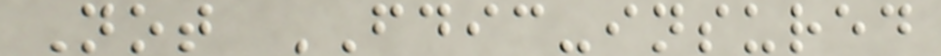Not FDIC-insured
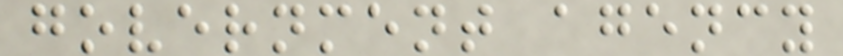government agency
